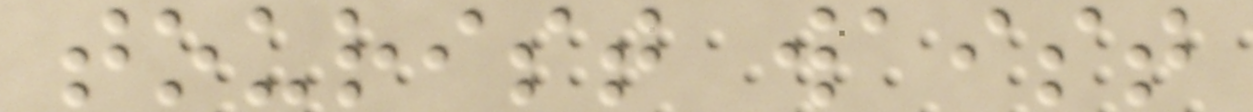tourist waist
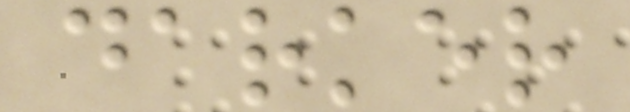darker
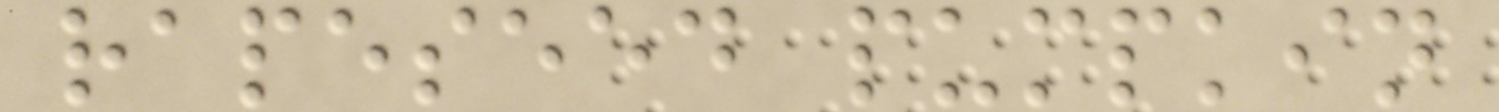rapeseed pumpkin
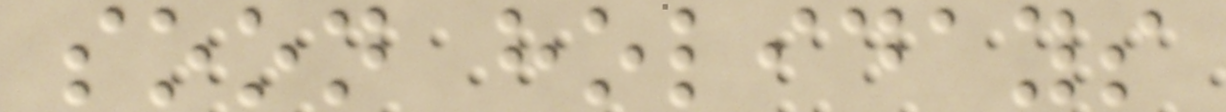soon holidays
